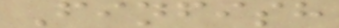Finfish
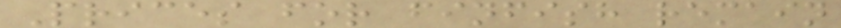Prices for finfish remain
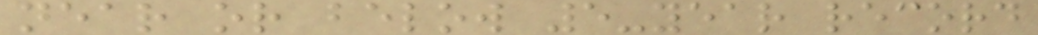near or below 5-year record
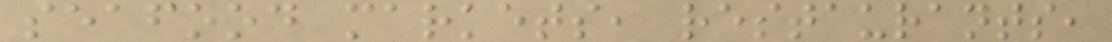seafood markets, restaurants,
